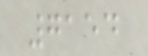7154
